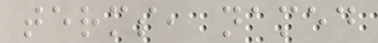terms, named
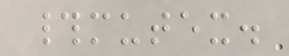#mutex.
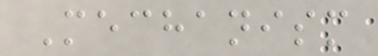Mechanism
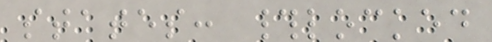states: #locked
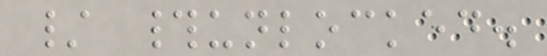/ #unlocked.
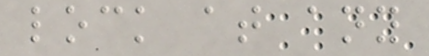lock at any
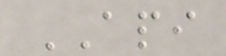API
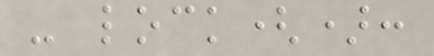- lock():
